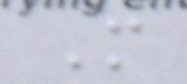M
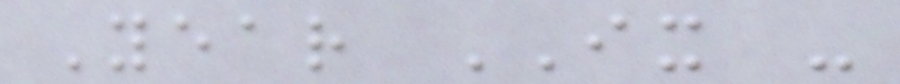Year IX -
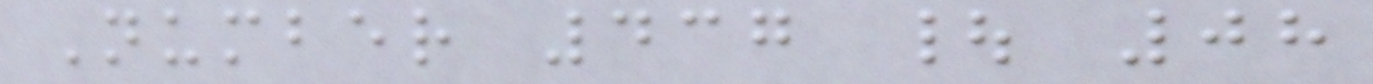Number 437 | 08
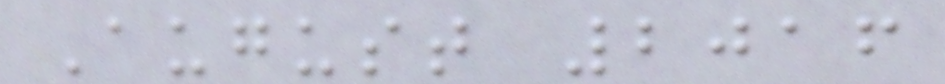August 2016
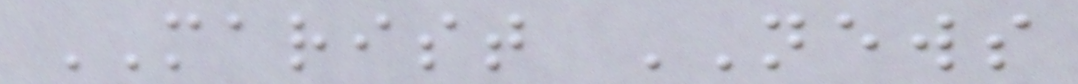MARIST NEWS
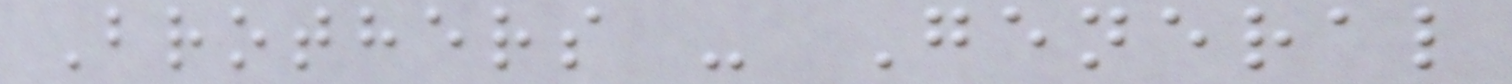Brothers - General
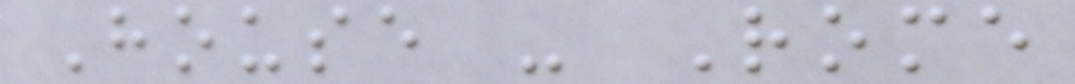House - Rome
